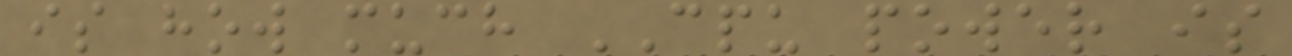is how much CPU power is
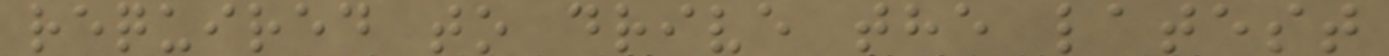required to drive the latest
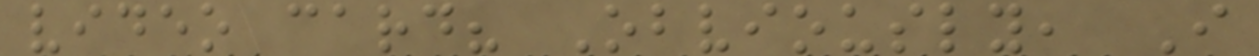video card? Obviously, I
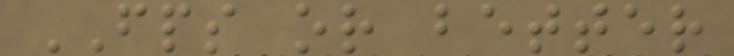FPS or better
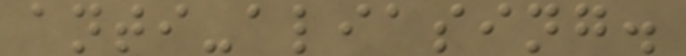anti-aliasing.
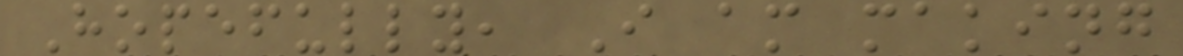Hopefully, I am making
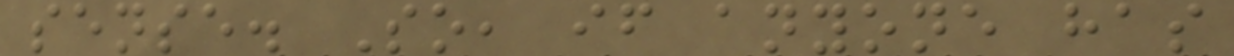sense. So, if anyone has
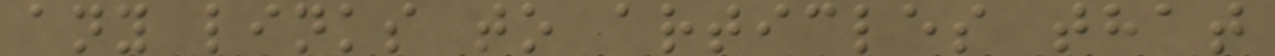any links to articles that
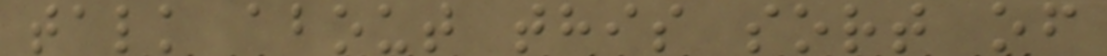talk about this sort of
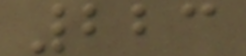223
